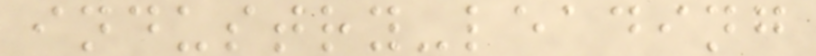industry-leading
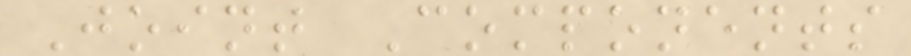Joint Components
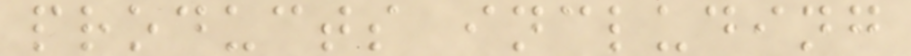products including
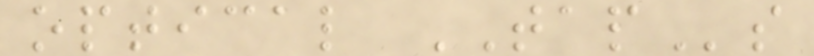optical TAPs
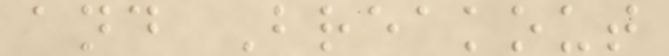and Breakout
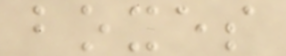boxes
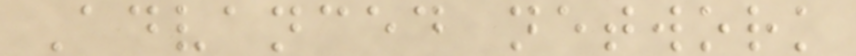Advanced network
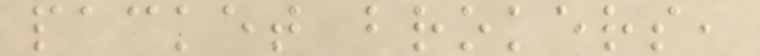packet brokers,
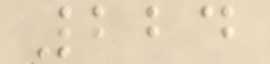224
